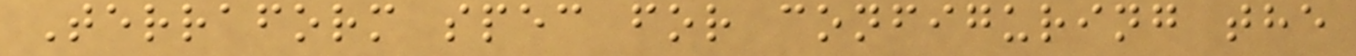Terraform spec for configuring the
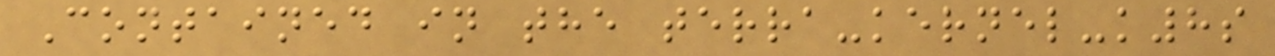Contained in the terra-kernel-k8s
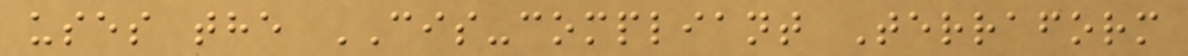uses the CIS-compliant Terraform
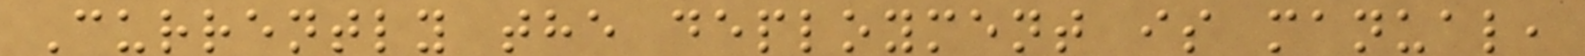Currently the deployment is manual,
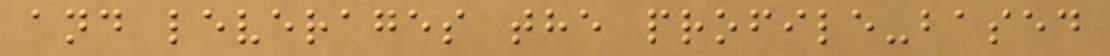and leverages the profile-based
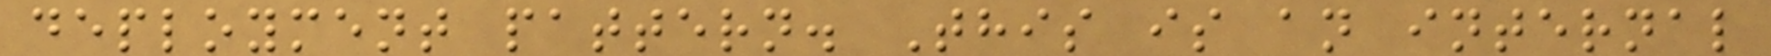deployment pattern. This is an internal
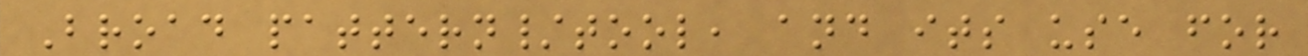Broad pattern/tool, and its use for
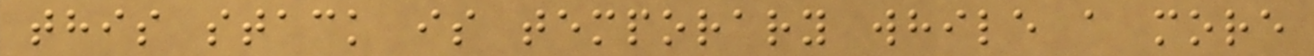this stack is temporary while a more
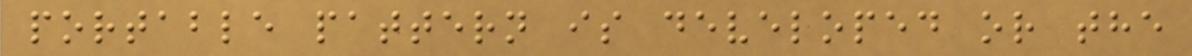portable pattern is developed or the
